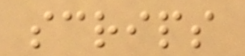scrips
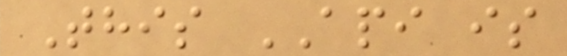This API is
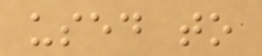used to
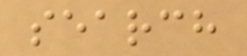search
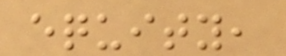equity,
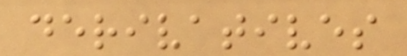derivatives
